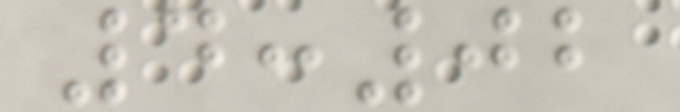4:02
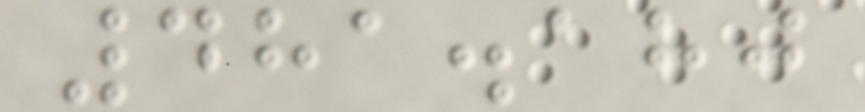481.180
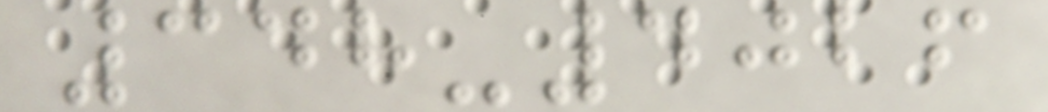348-4026
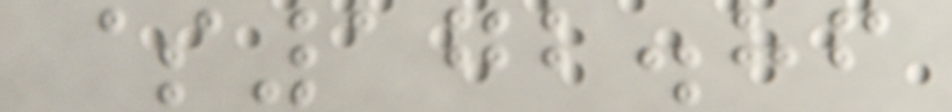$172.86
